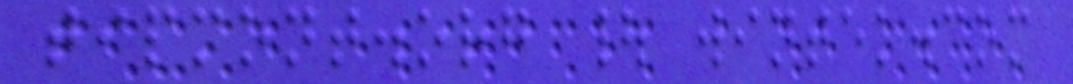tipmont.org | wintek.com
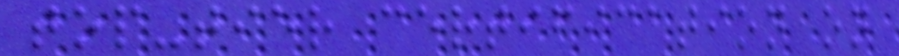top-tier certification on
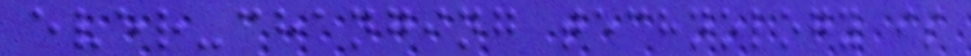ever-changing technology is
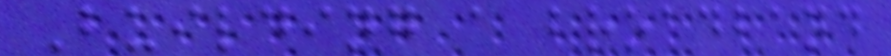Building a broadband
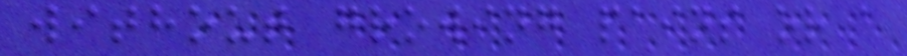without growing pains or a
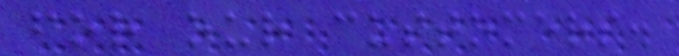for our customers.
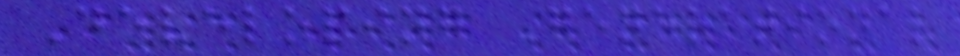Developing Generational
